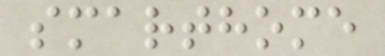smarthome
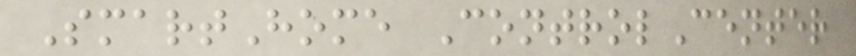SmartHome ControlCenter
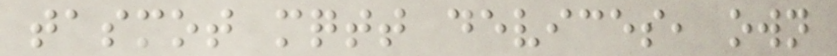tasmot mqtt devices, own
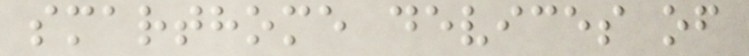smarthome devices of
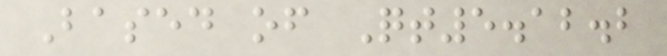Based of Qt5.12.2
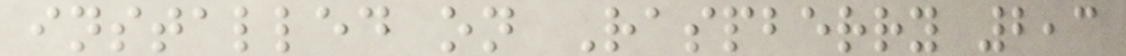installed on Raspberry 2,3
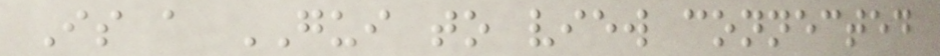Is a GUI to view connected
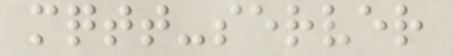mqtt-server
